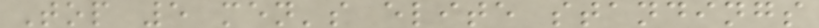Top 5 men's elite standings
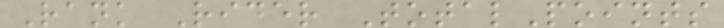Rank Rider TotalPoints
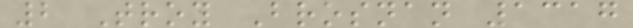2 Troy Brosnan 1317
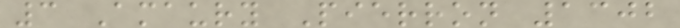3 Amaury Pierron 1302
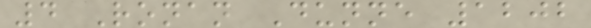4 Ronan Dunne 1202
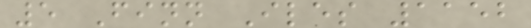5 Finn Iles 1152
